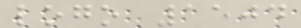logo 1504
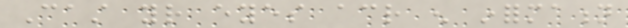Cast your eyes across enough information
